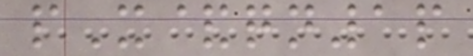pX&qn1p
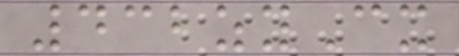432zyCx
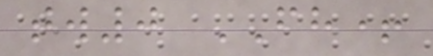tw0 FH+
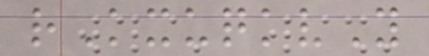rKxuqkvY
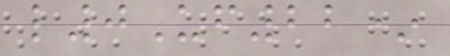l0Uf22*
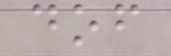dof
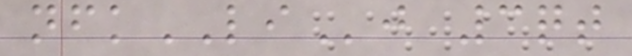nfkLIj 3qt
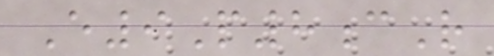E9P8cR
